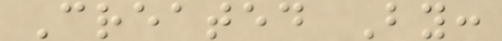Created By:
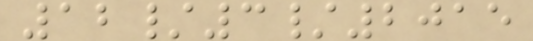12/3/2015
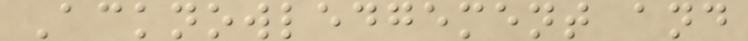Acknowledgement and
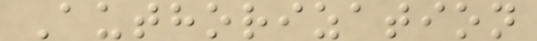Authorization
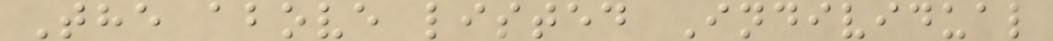The above listed Individual
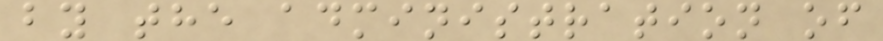by the administration of
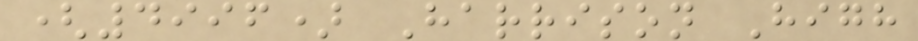(4996) Harrison High
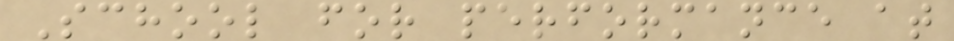School for performance at
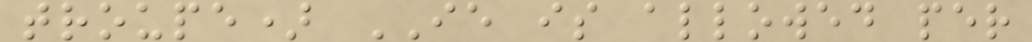troupe) IE is allowed per
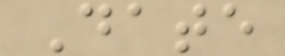Date
